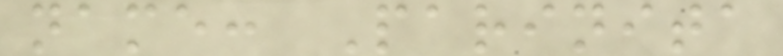name: Parinita
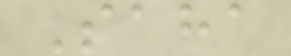Saha
